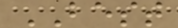BEST
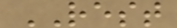REST
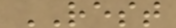REST
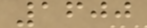1600
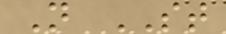N ST
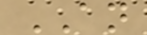AN
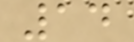14
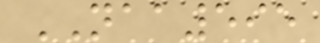NAA595
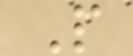P
